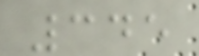345
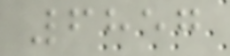6857
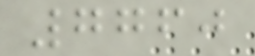7760
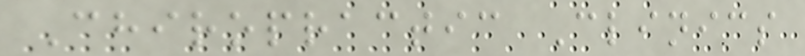Chiropractic Clinics
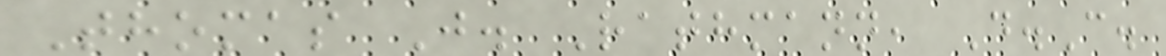Thomas J. Rathmann, D.C.
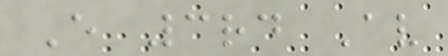E 3rd Av
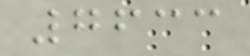7633
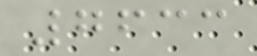7633
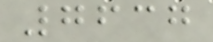7637
